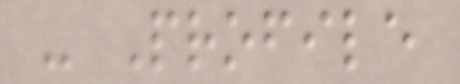- Profile
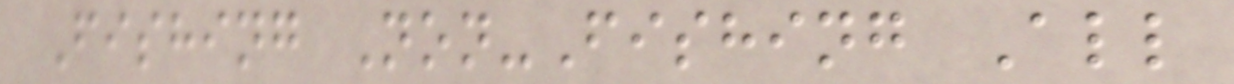Fishing Non-Fishing All
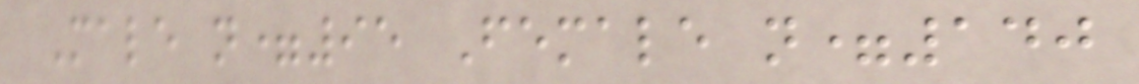Male n=95 Female n=140
